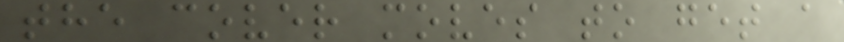the cover moves to get a
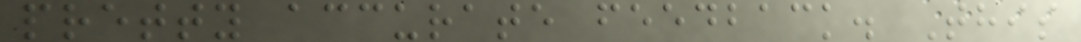pretty accurate feedback. This
